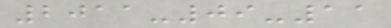2011-09-11
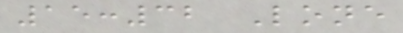15:32 Lone
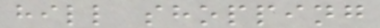hill shopping
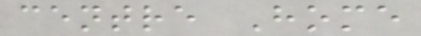centre Home
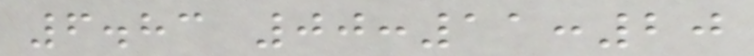6.83 00:11:20
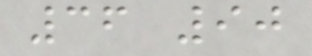36 90
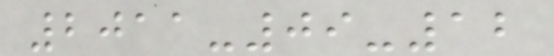2011-09-12
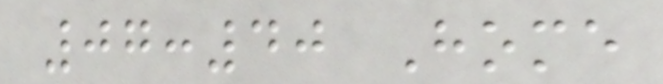07:40 Home
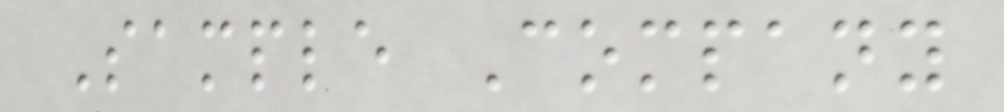Sample Company
